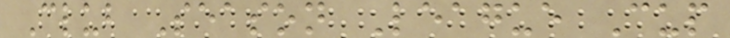Club Season League Cup
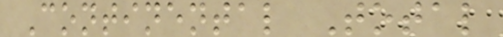Continental Total
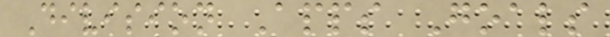Division Apps Goals
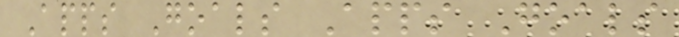Apps Goals Apps Goals
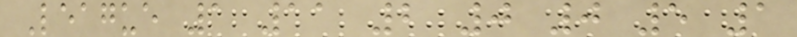League 1 11 2 0 0 5 1
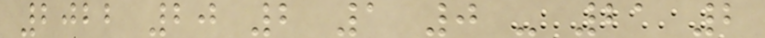2022 20 2 1 0 - 21 2
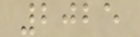2025
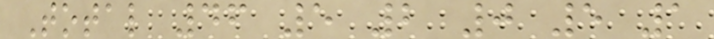Total 46 5 2 0 5 1
